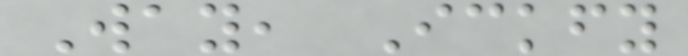Way, Ickfy
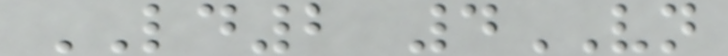LD2 4VN
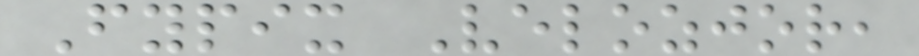Fypix Velozjor,
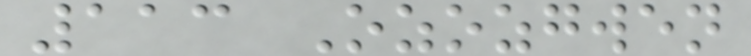113 Ozozgwen
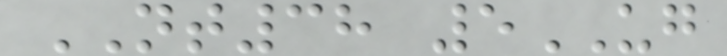NT38 5UG
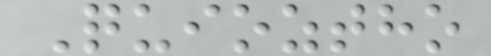Quioztho
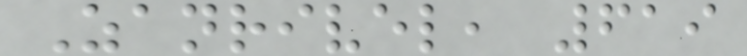Zanrivel, 619
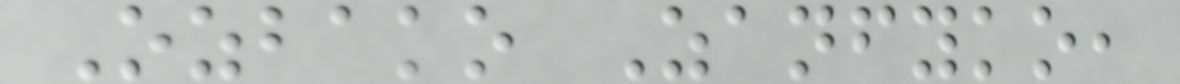Ozbako Zanfyko,
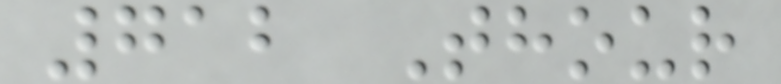712 Thour
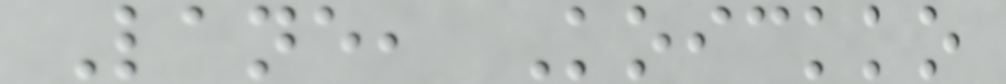Lane, Koickko
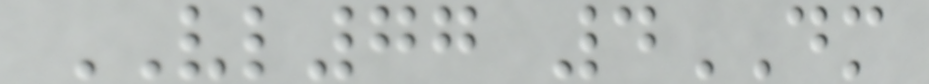VL77 4DM
